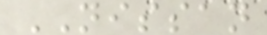NISSAN
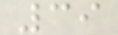39
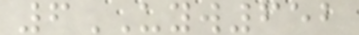6UYW652
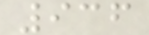936
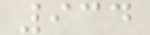934
